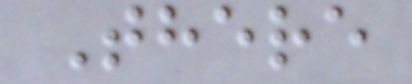There
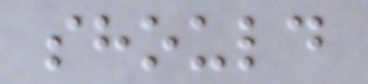should
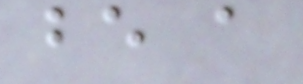be a
